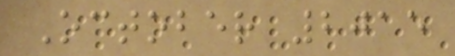October 2015
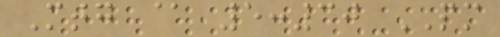Mtg @ 5:30 PM
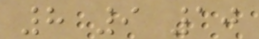8 9 10
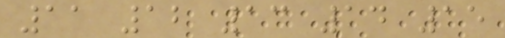11 12 13 14 15
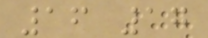16 17
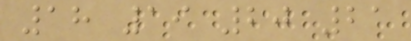18 19 20 21
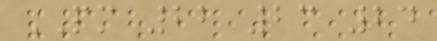PM 22 23 24
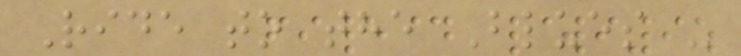Ride to the Blues -
